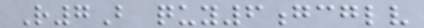R7B quy6gcglv
